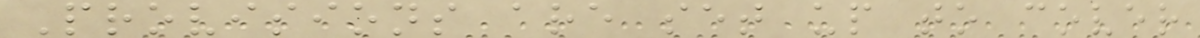Provisions are set up to cover
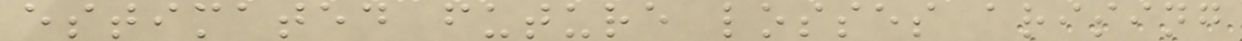estimated future losses arising
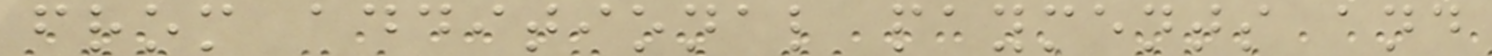from additional payments and
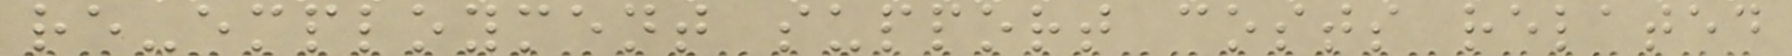re-employment support costs related
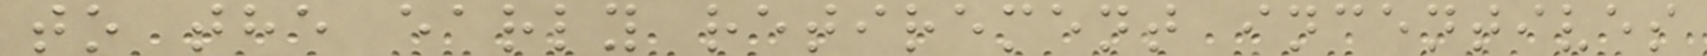to the early retirement incentives
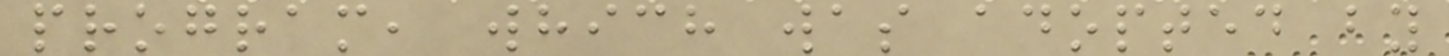program, which was adopted by
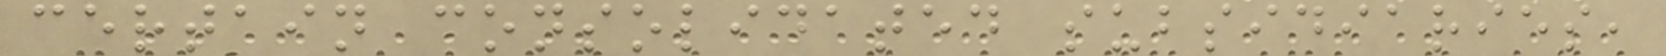certain consolidated subsidiaries,
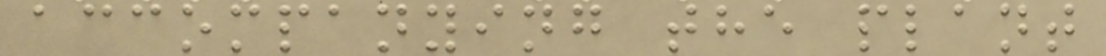accompanying the plant
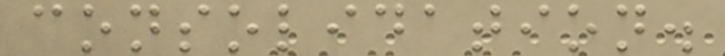consolidation.
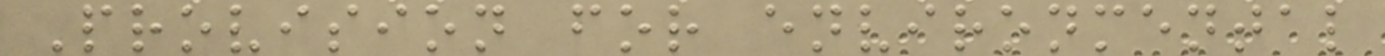Provision for environmental
